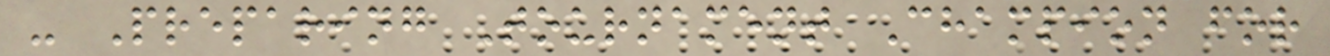- Preparing Tournament Champion for
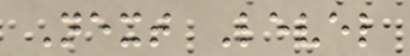Next Level
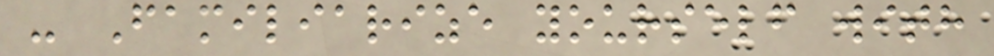- Familiarize yourself with
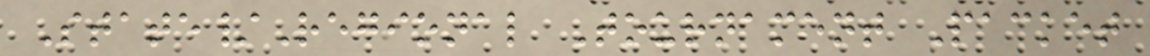State/Regional Tournament Packet
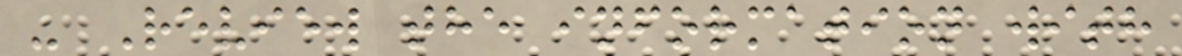- Review the information with
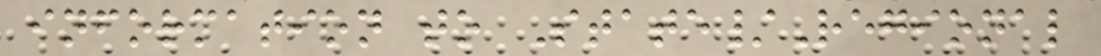information to State/Regional
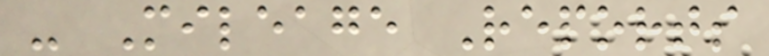- Mileage Reports
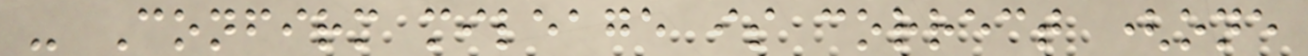- Confirm mileage is correct (one
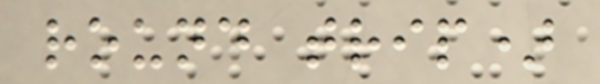round trip)
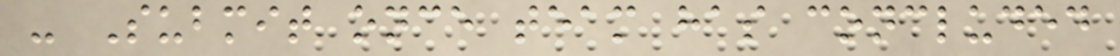- Submit once team has concluded
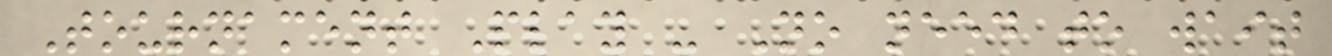Tournament Play - No need to wait
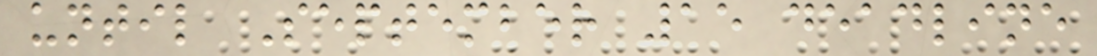until September 15 deadline
